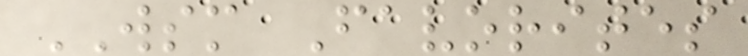WSM Favorites
